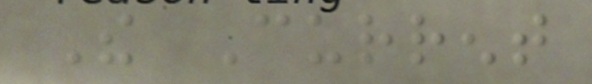The Current
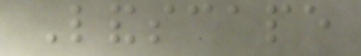Landscape
